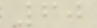60
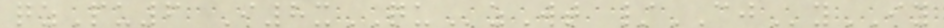qzPu6 I8xQUzWt /CJyIY
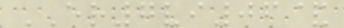ER7vi06&
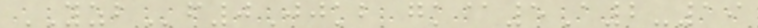YZBf0Jjkb gk@5A2-19
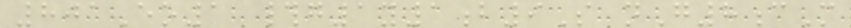801Eo1 #g1y1b9S nG8cM
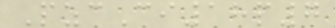PzcCi18p7
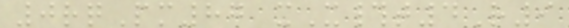0rqPm87 xX#t4R9
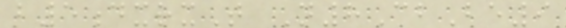b5dxrxT N8CbBe9
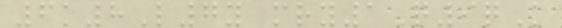6k8L7y mry1Q9qK
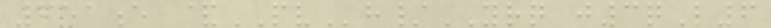651e &PVh/YRQ j3qL6
